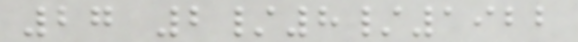27 2/8/1922
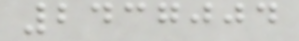2437004
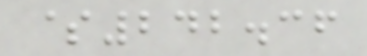$242.36
